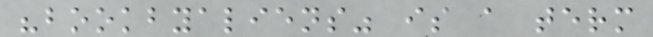"bookbyaliens" is a term
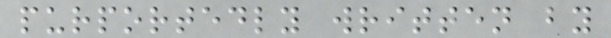purportedly written by
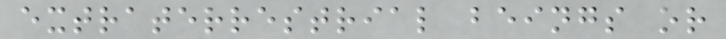extraterrestrial beings or
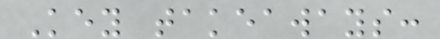Key takeaways:
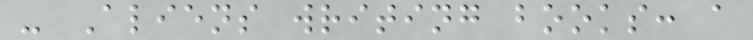- Aliens writing books: a
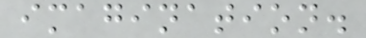imagination.
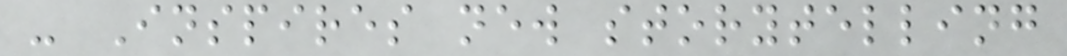- Inspires new storytelling
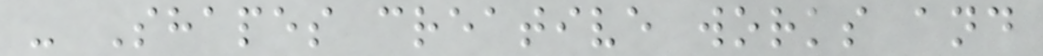- Shapes creative works and
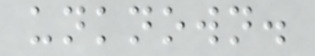unknown.
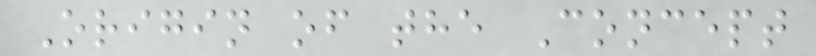Origin of the Concept
